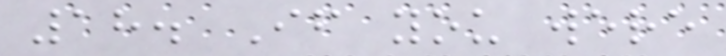18. If you were
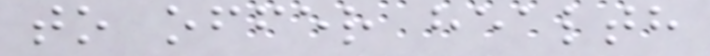to offer health
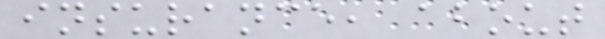insurance, about
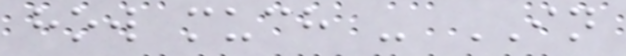how much - IN
